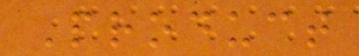Product
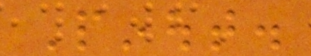Pinout.
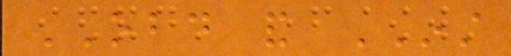OBD and INST
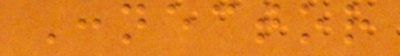Connector
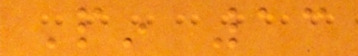Pin 13
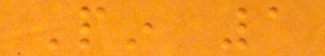Pin 1
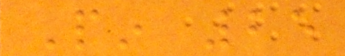Pin 25
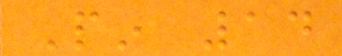Pin 14
